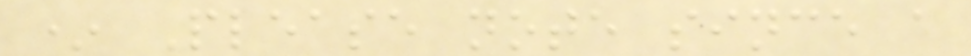* Please note since a
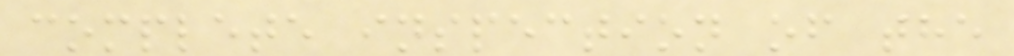complete inspection of the
